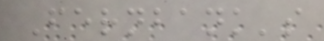Fernbank's
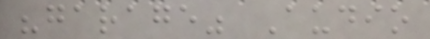"garage" Audio
